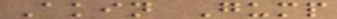Akin Gump
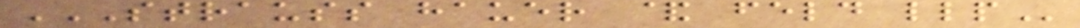STRAUSS HAUER & FELD LLP
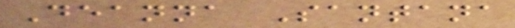Deanna Santana
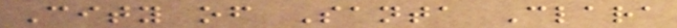City of Santa Clara
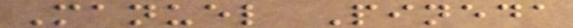Manuel Pineda
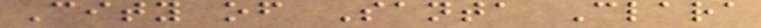City of Santa Clara
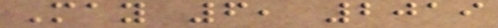May 6, 2019
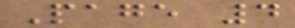Page 4
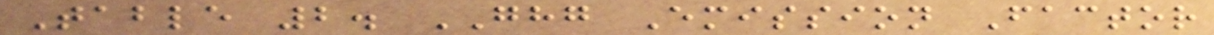Table 2. GHG Emission Factor
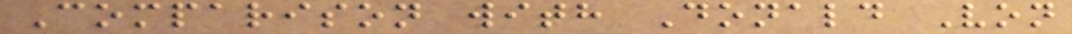Comparison with Donald Von
